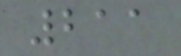211
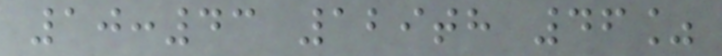10:43 129th 46%
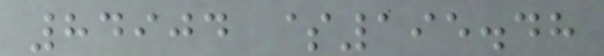84904 $195.48
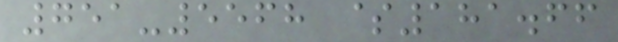751-5568 $181.66
